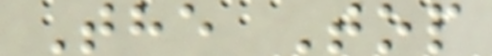The Top
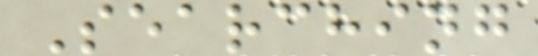Searching
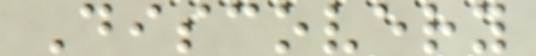Discovery
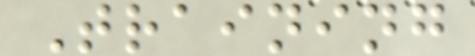Training
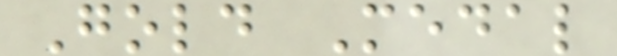Gold Medal
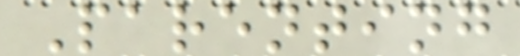Parenting
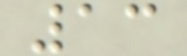13
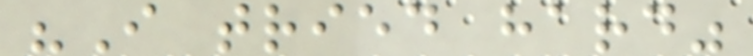"I tried hard"
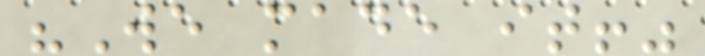"We made it!"
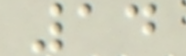14
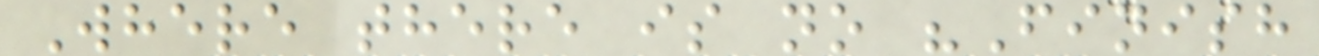Where there is no "Finish
